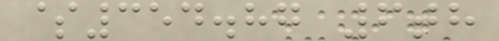$354.87 6th
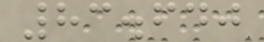83.640
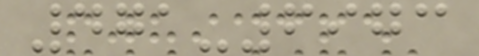471-6973
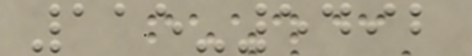115-5492
